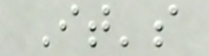It's
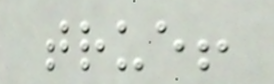true!
